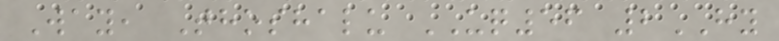Way, Thoshalu UQ56 2HY
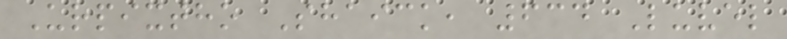Urpixtho Shaick, 634 Luvel
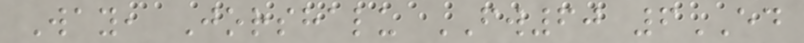Way, Jorshalu FW60 6ED
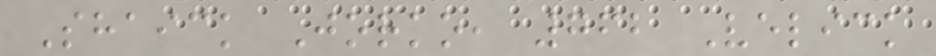Shaick Jorko, 762 Velick
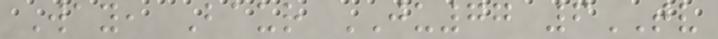Way, Baur JU77 6TV
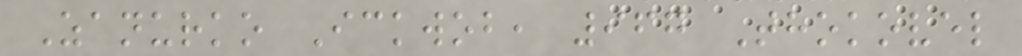Zanurko Ickwob, 967 Thokovel
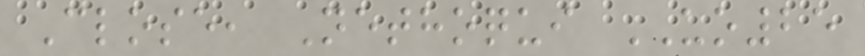Close, Nethoqui UO25
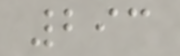293
